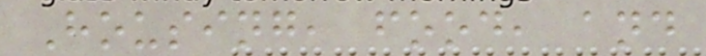Housing, food, and
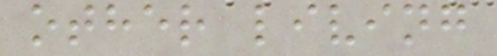other living
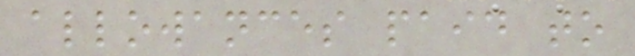allowances paid to
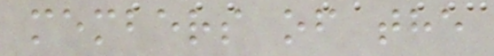members of the
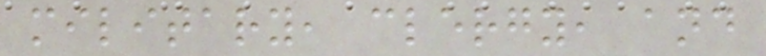military, clergy, and
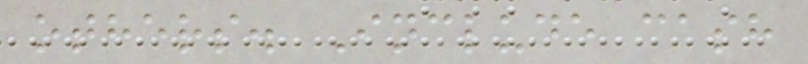others. Include cash
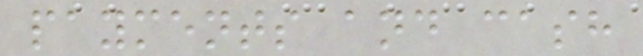payments and cash
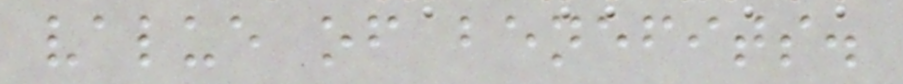value of benefits.
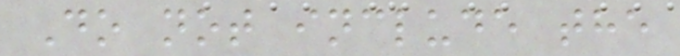Do not include the
